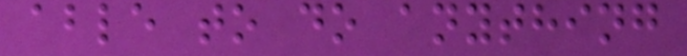able to do anything
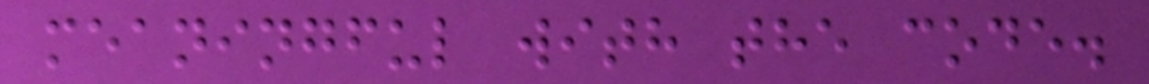meaningful with the code.
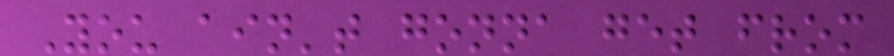You ain't gonna get from
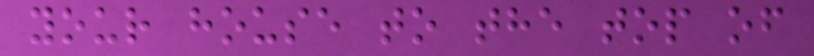your house to the top of
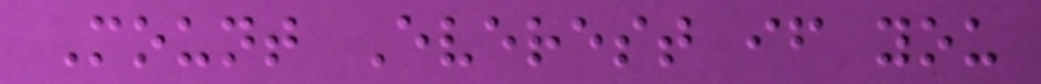Mount Everest if you
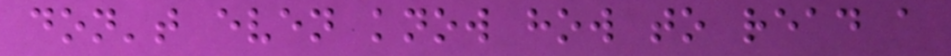don't even know how to read a
